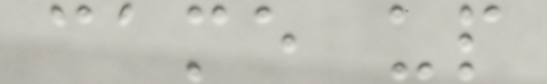came up
